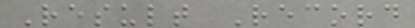Result Record
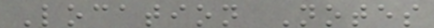Location Notes
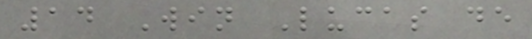14 Win Lucas de
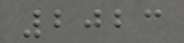2023
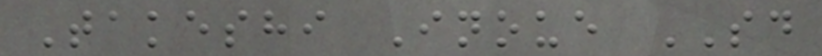Takeshi Inoue SD
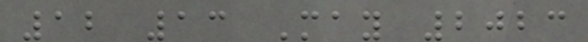12 13 May 2023
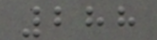288
